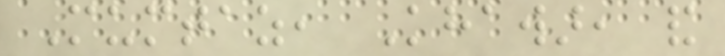Mumtaz, Khawar, and
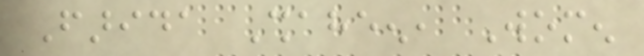Farida Shaheen, Women
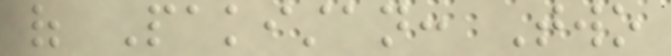of Pakistan: Two
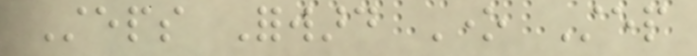Steps Forward One Step
